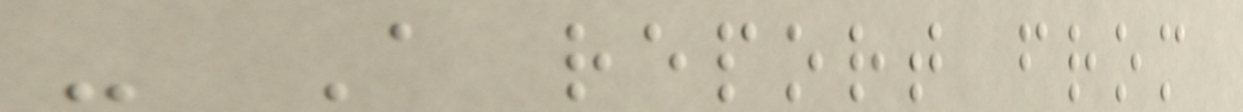- A report from
